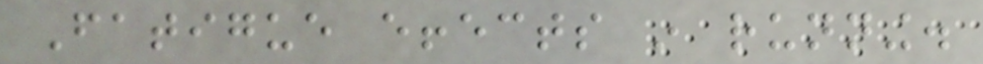Fatigue effects in running.
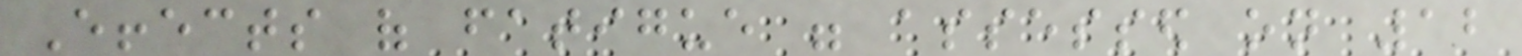Effects of fatigue were assessed on 12
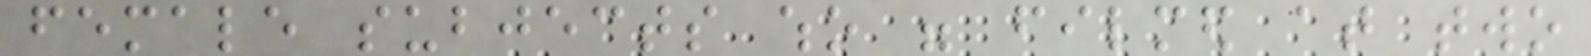female subjects who were filmed at two
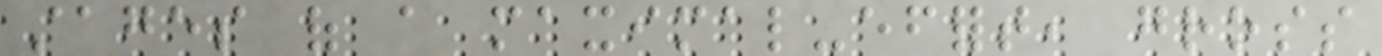stages of a maximal-effort, gross
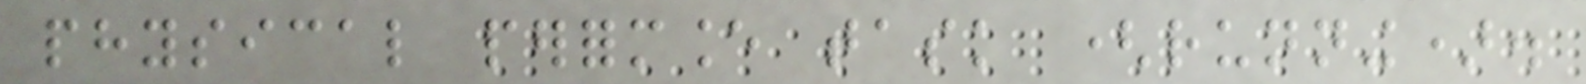physical performance task (running).
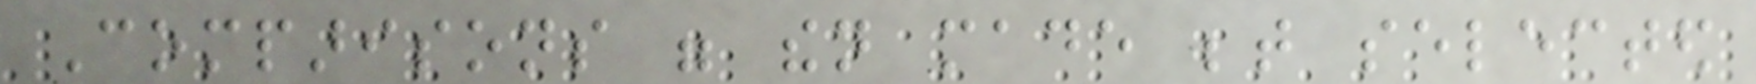Comparisons were then made between selected
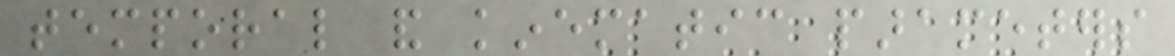temporal and kinematic parameters
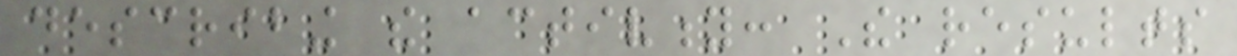describing the activity: The results
